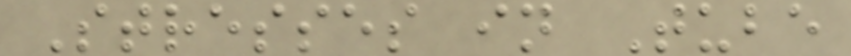Stresses in Tube
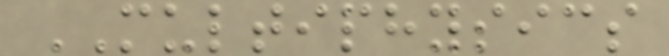MULTIPHYSICS
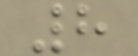8
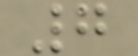7
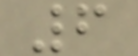6
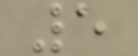5
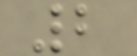2
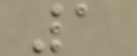1
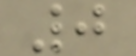0
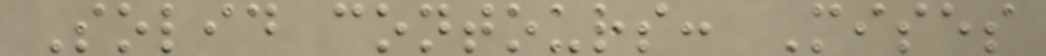Solid contours: Mises
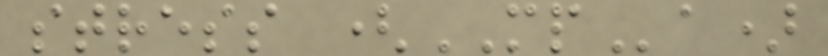stress (MPa)
